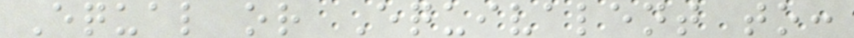Equal or Equivalent to:
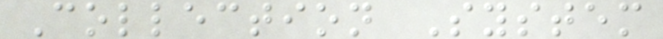Collection System
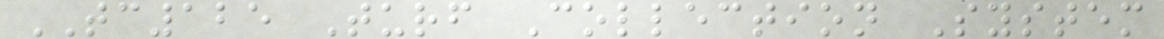TC125 Turf Collection System
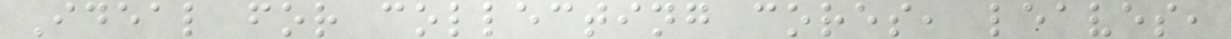Ideal for collecting cores, leaves,
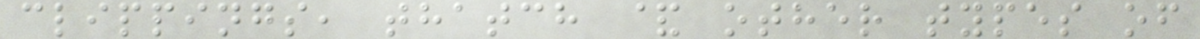clippings, thatch & other types of
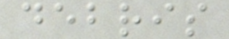debris
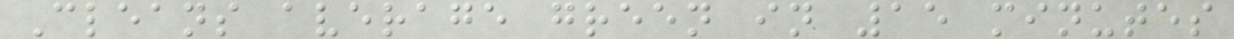Cleans average green in 15 minutes
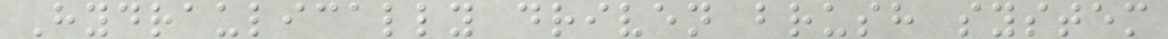Hydraulically driven brush system
